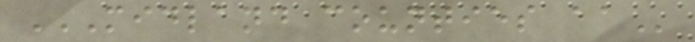MIDLAND COUNTIES AA
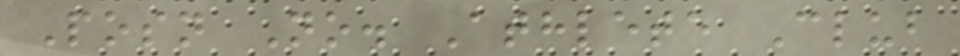Posn No. Athlete Club
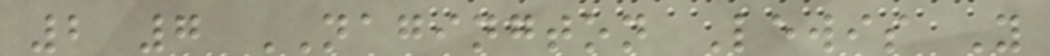2 7 NAGINGTON Lewis Y
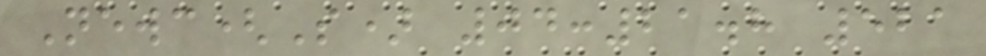Newc(S) 04:21.8 521
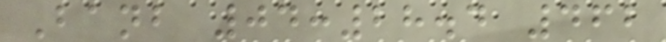Banb 04:28.4 462
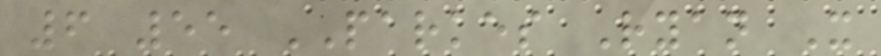6 55 PARKES Ryan X
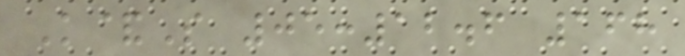K&S 05:12.6 168
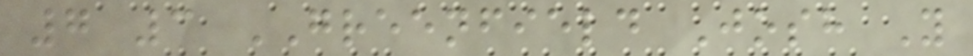7 3 GREENFIELD Josh Y
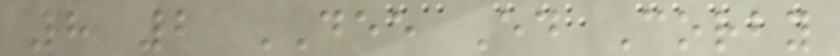8 2 DEE Ed Corby
